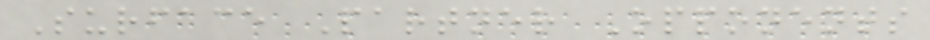Surface Partner Opponents
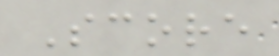Score
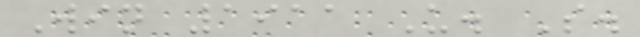Win 1911 U. S.
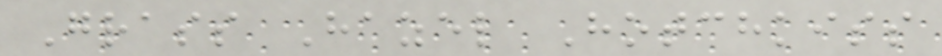Grass Hazel Hotchkiss
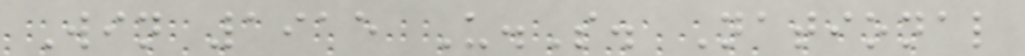Win 1915 U.S. National
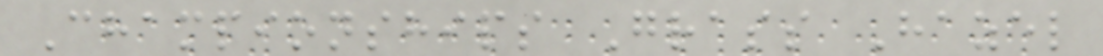Championships Grass Hazel
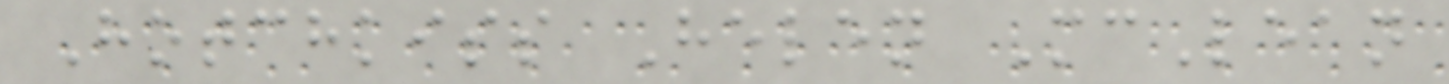Hotchkiss Helen McLean
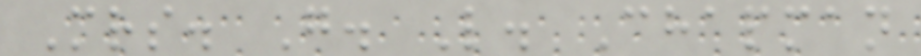Mrs. G. L. Chapman
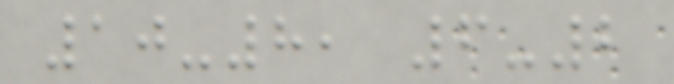10-8, 6-2
